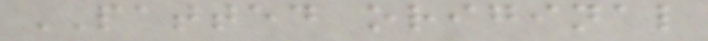PATTED original
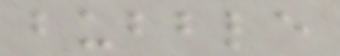bubble
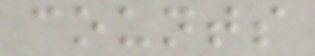counts
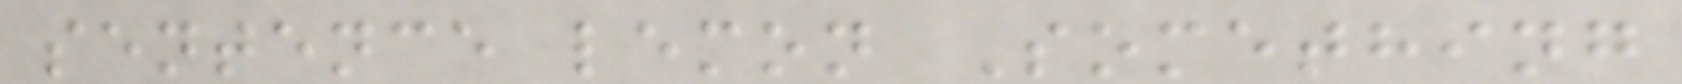sentence lemon Something
